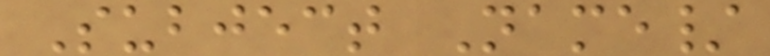Subject Name/
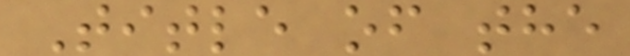Title of the
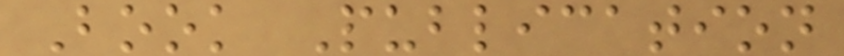Book Publication
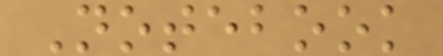Notebook
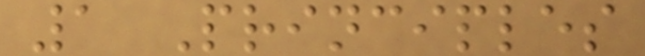1 Principles
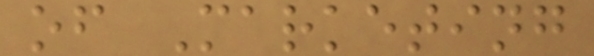of Marketing
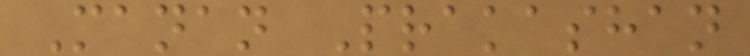Manan Prakashan
